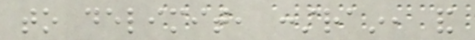to delimit, constrain, and
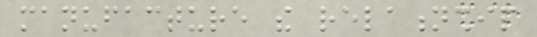manufacture the relationship
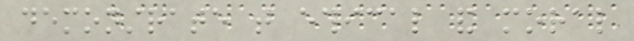demonstrate that ethical and moral
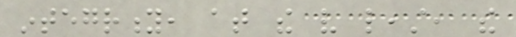integrity, at the very least, the
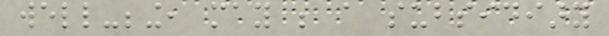well-being, may be a subsidiary
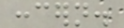concern.
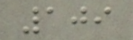109
